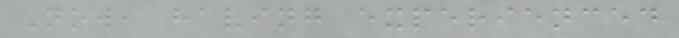Now, having experienced
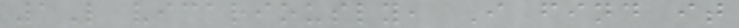1L vicariously, I find it
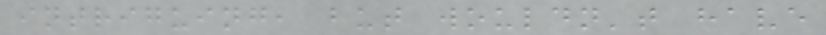intriguing, but wouldn't have
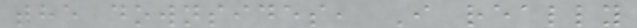the downsides, I really
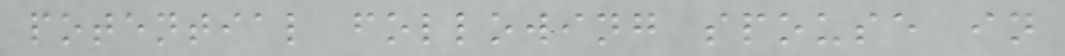potential following spouse in
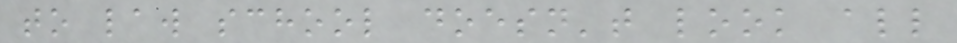to law school doesn't look all
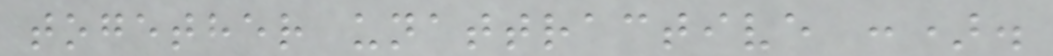together unattractive :).
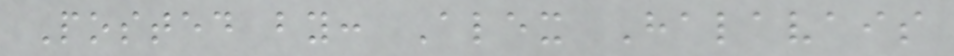Posted by: Alex Halavais
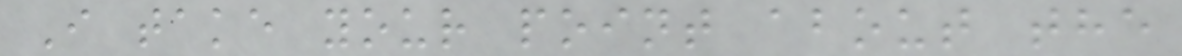I take your point about the
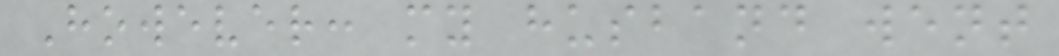However: my husband went
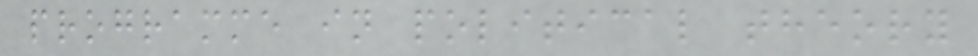programme in political theory
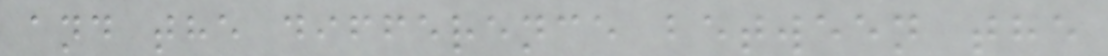and the difference between the
